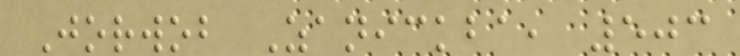Jorwob Zanickba, 503
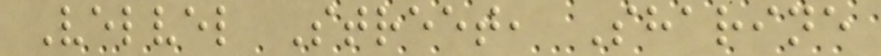Velvel Street, Sharine
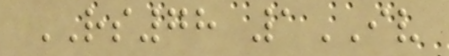RS78 1IV
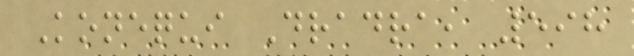Konequi Dradra, 598
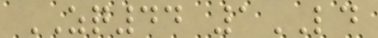ZQ44 1LD
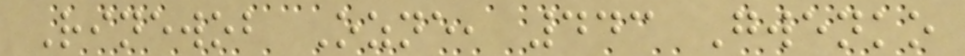Rinewob Ozne, 443 Gwenko
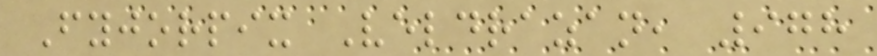Fyjorpix Veldrazan, 978
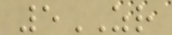5ZR
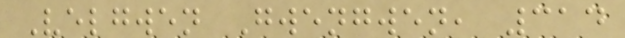Velgwen Gwengwen, 314
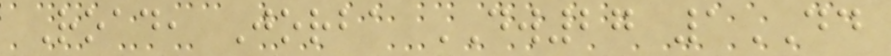Road, Jorba DW27 1DD
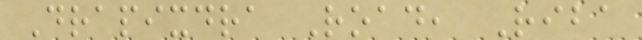Drapixdra Road, Riba
